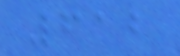612
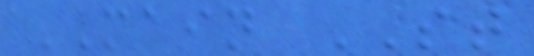MAIN ST
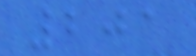201
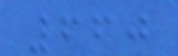660
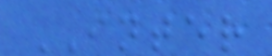INTER
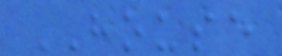HOUSE
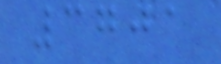3701
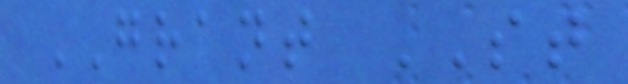GRANT ST
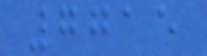7715
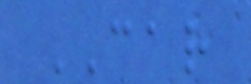CAR
